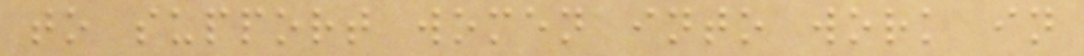to support women into work in
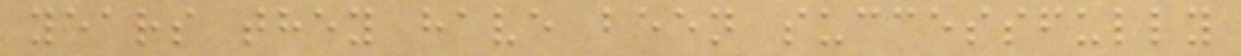years they have been successfully
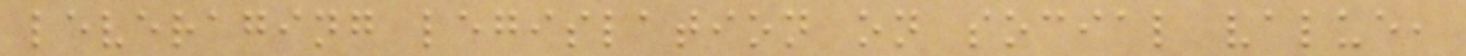leveraging legislation on social value,
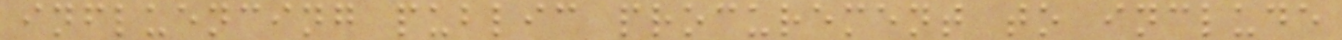influencing public procurement to include
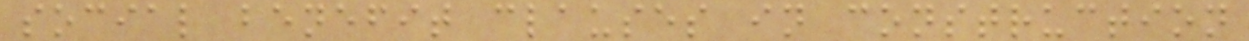social benefit clauses in construction
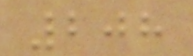208
